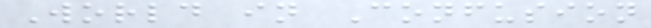World in Confusion
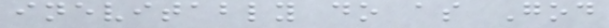inevitably do as God
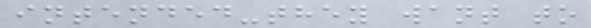intended-they want to
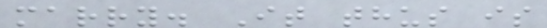marry. It thus is
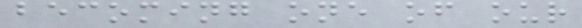becoming one of our
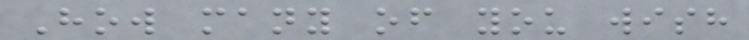How many of you wish
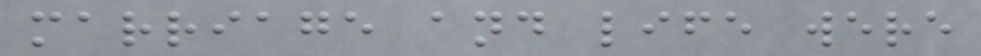marriage and life were
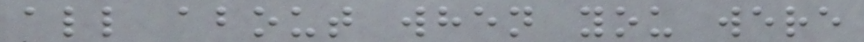all about when you were
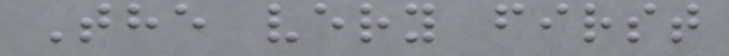The very first
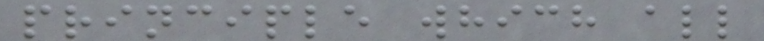principle which all
